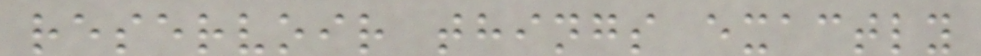reservoir things exactly
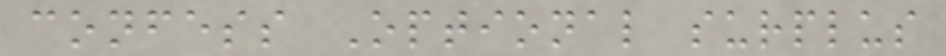confess Optional surplus
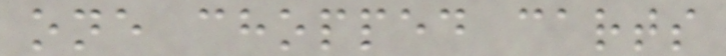one chopped carts
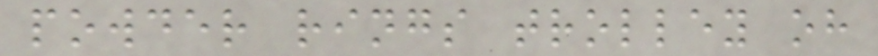powder rings trolley oh
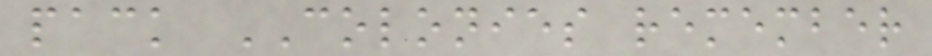pack COLONIES remember
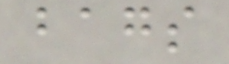bags
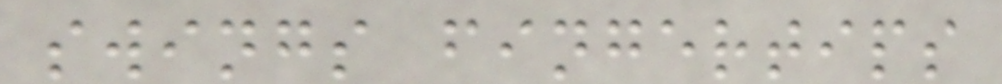swings fingertips
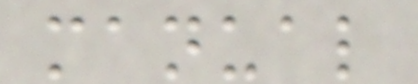manual
